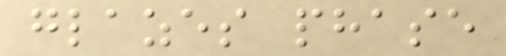glazes phase
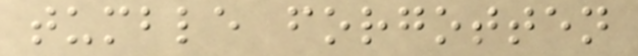tumble forgotten
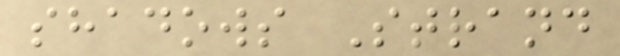shadows Strand
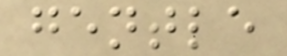gentle
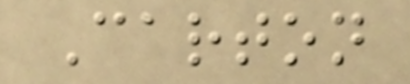Carton
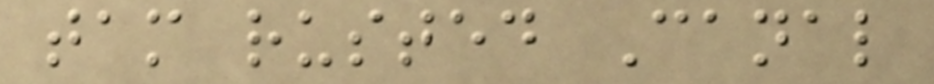tam rusted Canal
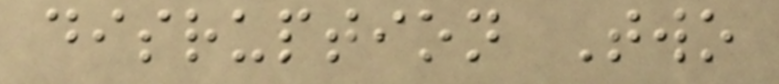disruption Two
